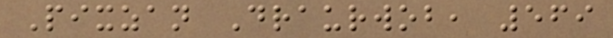Pixzan Draurwob, 569
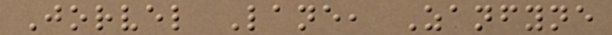Jorvel Lane, Zanfyne
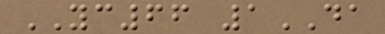YC66 1DA
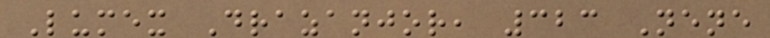Lumex Drazanjor, 323 Nene
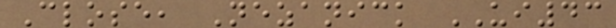Close, Nezanick UI43
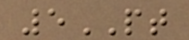5PT
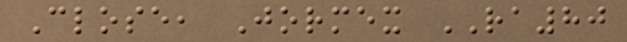Close, Jormex RA80
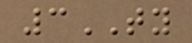3TY
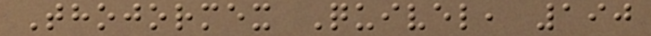Thojormex Quivel, 190
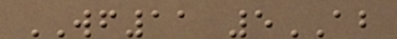WF11 5AB
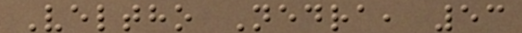Veltho Nedra, 53
